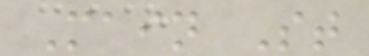Main St
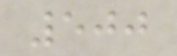500
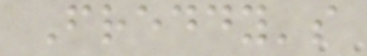Freddy's
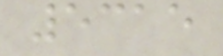5315
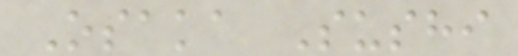Osaka Sushi
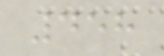458
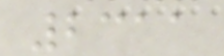2311
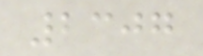2307
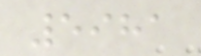5981
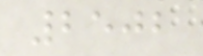2502
